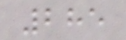285
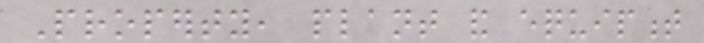Property, plant and equipment
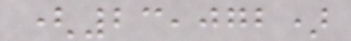(23,072)
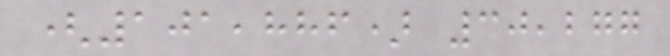(101,886) 30,277
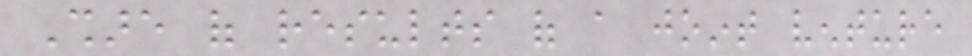Share of results of a joint venture
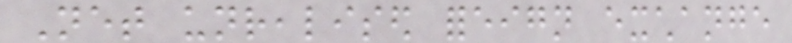Net unrealised foreign exchange
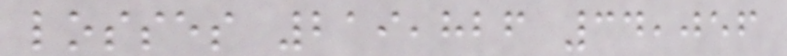losses 219,826 34,056
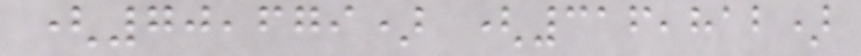(70,679) (316,812)
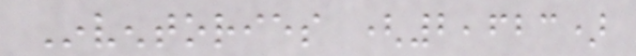Inventories (2,623)
